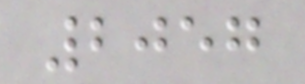2057
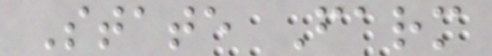State Farm
